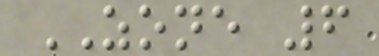ZONE 6
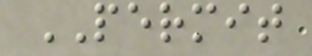PERMIT
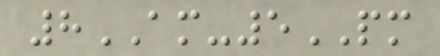8AM-5PM
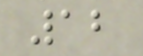12
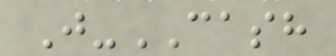J-CASH
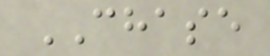CHASE
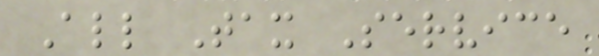All Tax Service
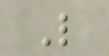L
